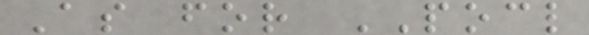As for POCL
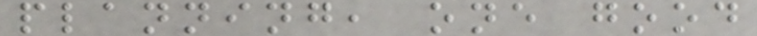planning, one good
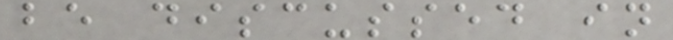be discussed in
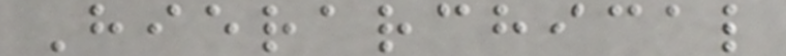Hierarchical
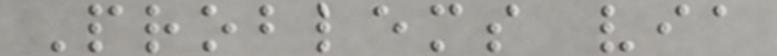Problems via
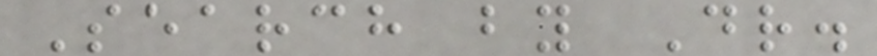Search by Dr.
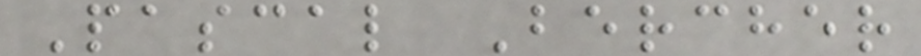Pascal Bercher
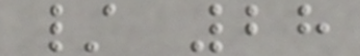/ 28
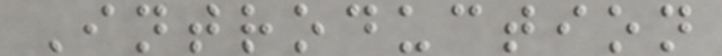Introduction
